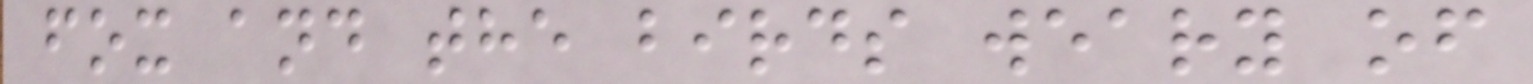fox and the birds weary of
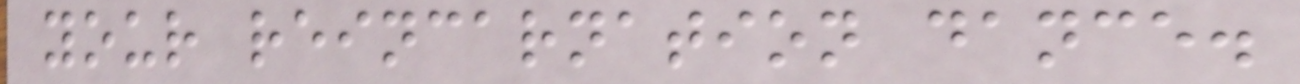your reincarnation dance.
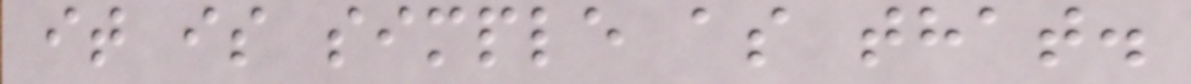it is simple as that.
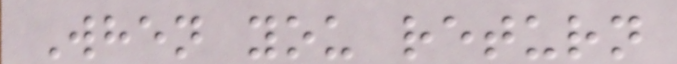When you return
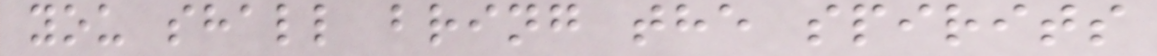you shall bring the spirits
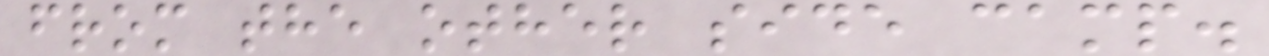from the other side camp.
